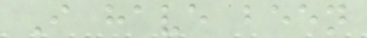I have been
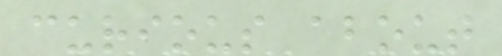curious about
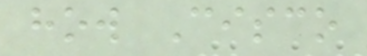how Cisco
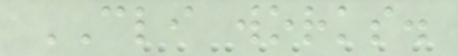CLI works.
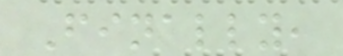Finally,
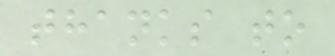thanks to
